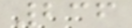236
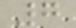7
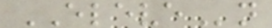ELEVEn
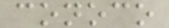conoco
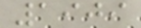1909
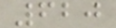620
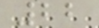22
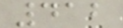412
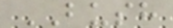BUSH
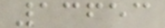13653
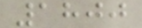1800
